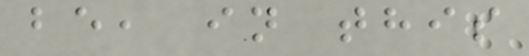be, in this
